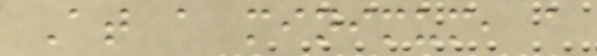At a minimum, a
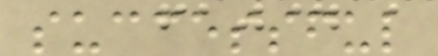successful
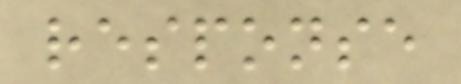response
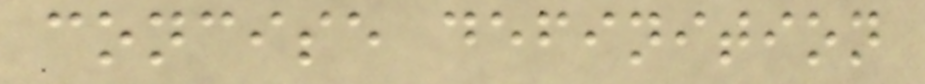concise definition
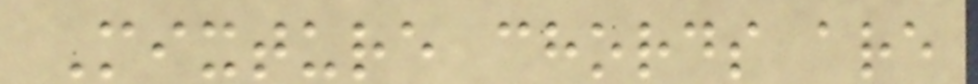Mixture chords are
